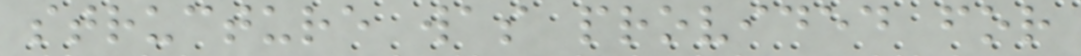structure was provided for
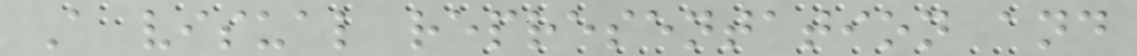A visual representation and
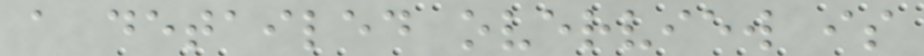a detailed overview is
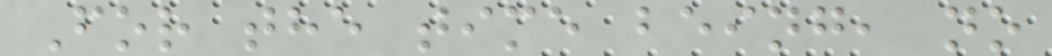For the time being, no
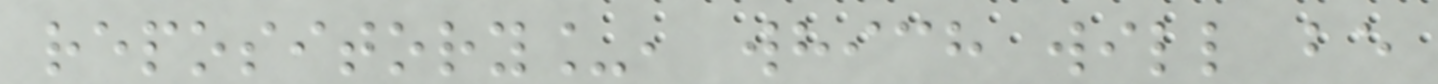repository_, which will be
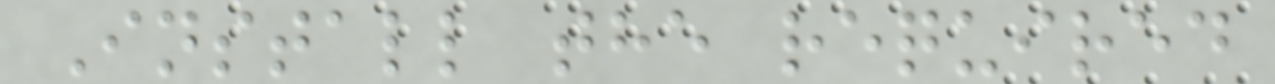Install the required
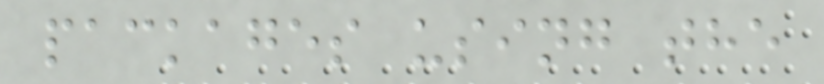packages using the
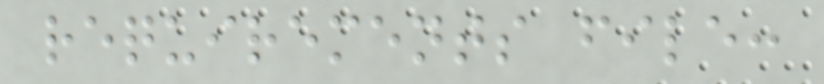requirements file:
